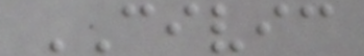CIVIC
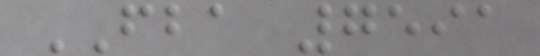FBA 7591
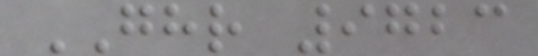GHR 9723
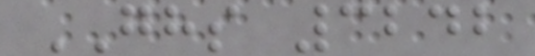GHS 3242
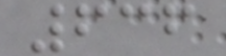636
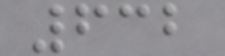632
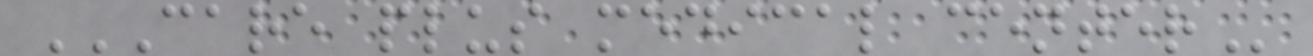CARE PLUS MEDICAL CENTER
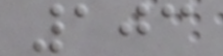103
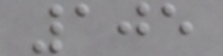105
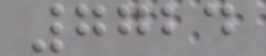7724
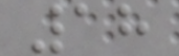18
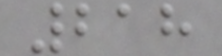218
